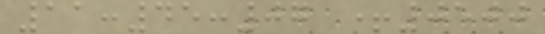11:45:07 +0500
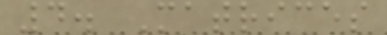4. Matrices
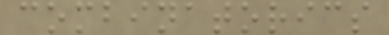combinatorics
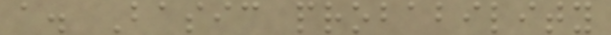a. Basic probability
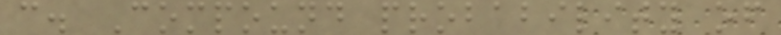c. Compound probability of
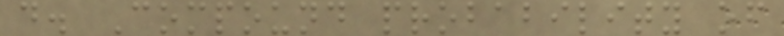d. Compound probability of
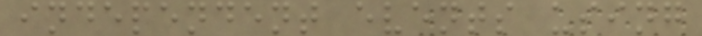independent events using
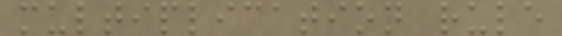multiplication rule
